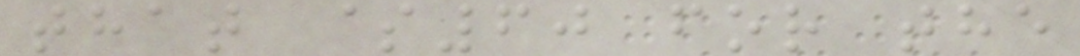that $60 for the
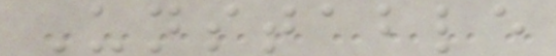Unstable
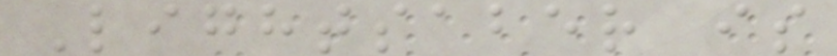Lightsaber is
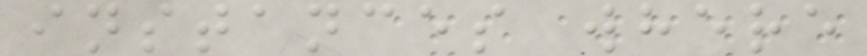instances where
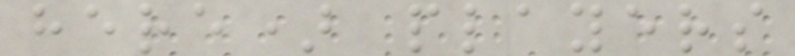here) players
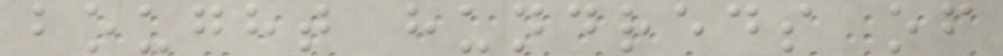bought hundreds of
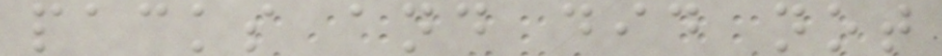packs and did not
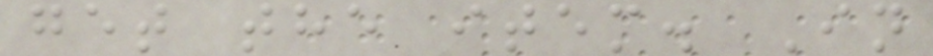get the item. In
